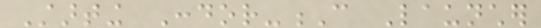Starting Condor-C Launcher
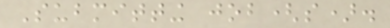Submitting job(s).
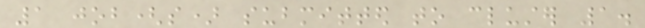1 job(s) submitted to cluster 1.
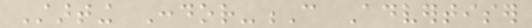Starting Condor-C Advertiser
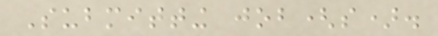Submitting job(s).
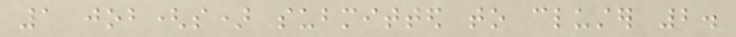1 job(s) submitted to cluster 2.
